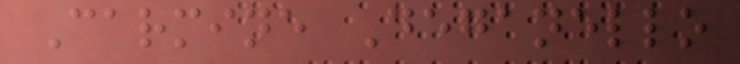Carmine Deganello
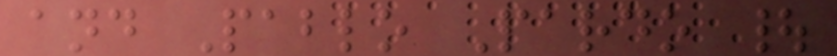and Pablo Pardo |
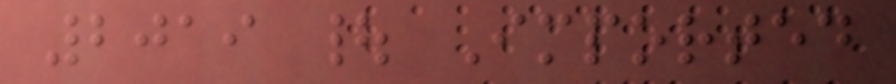2019 | Imported
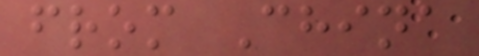from China
